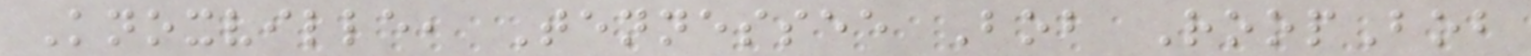Knoxville, Tennessee Bob RoopBob
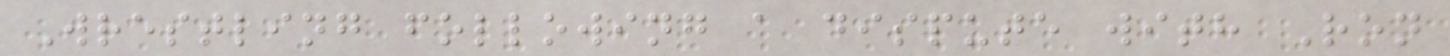Wrestling following a dispute with Ron
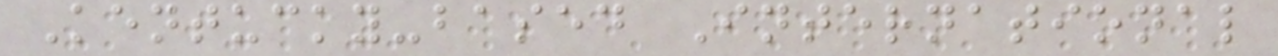Kentucky-based International
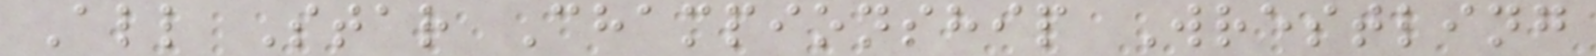All Star Championship Wrestling
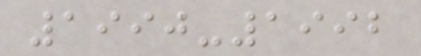1990-1992
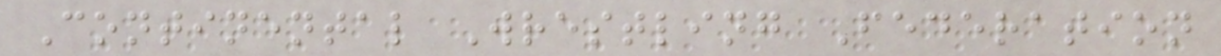Continental Wrestling Federation
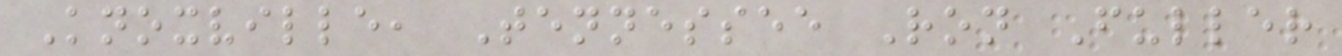Knoxville, Tennessee Ron Fuller
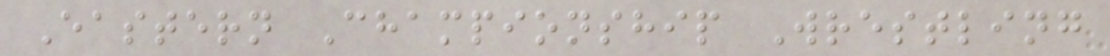Eastern Championship Wrestling
